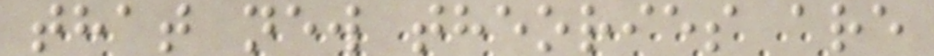that new theories are
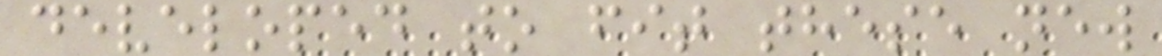developed to fit these new
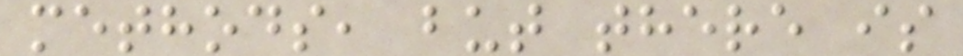methods, but there is
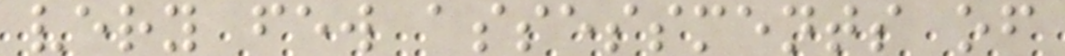very few assessments of
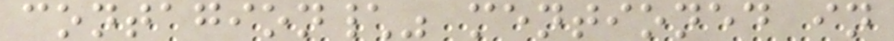contagion\" mentioned in
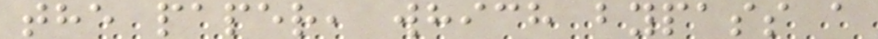the paper, which bypass a
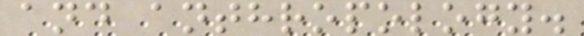and anthropology.
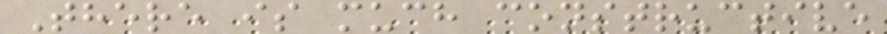There is much constructive
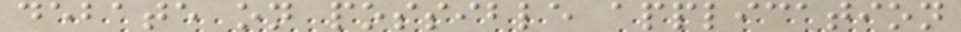debate on possible application
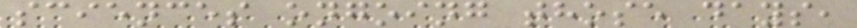sciences ongoing those days,
